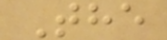The
